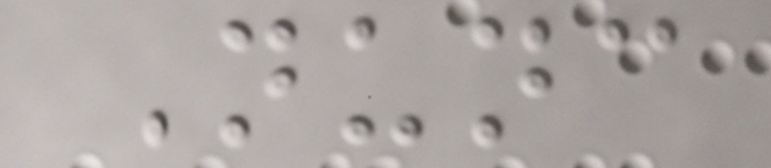Nunc
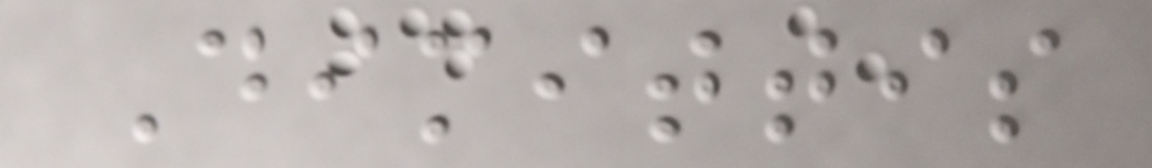Dimittis
